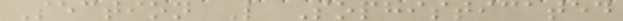Section L Sophisticated
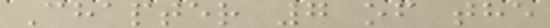Chapter 7 of the
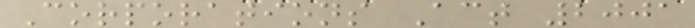Corporations Act 2001
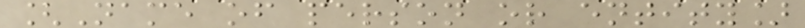[Name of person or entity]
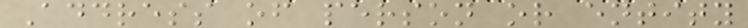Address of person or entity
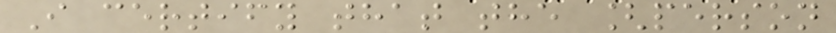I certify that the [person
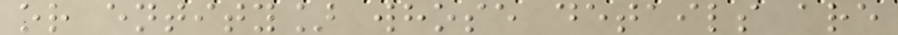or entity] whose details are
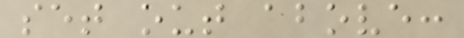set out above:
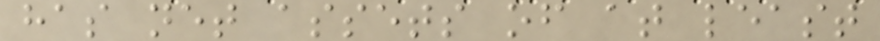has net assets of at least
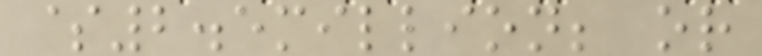$2.5million; or
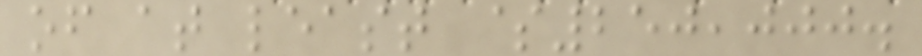of at least $250,000.
